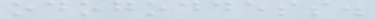odogoddess.
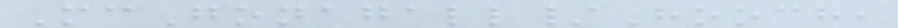McGonagall/Hooch,
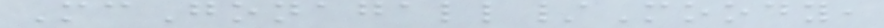McGonagall/Moody,
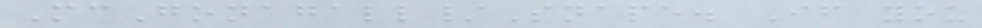McGonagall/Snape. If you
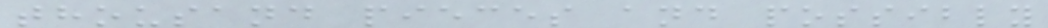thousand pieces and possibly
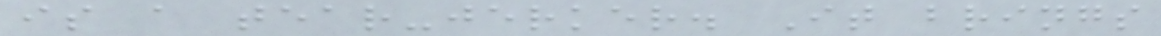is a tear-jerker. It brings
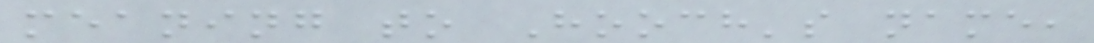meaning to Hooch's name,
